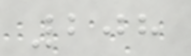208
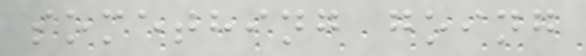something going
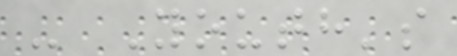- Youth's
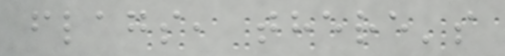flags, there's
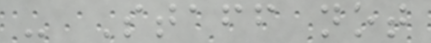- Staff not
